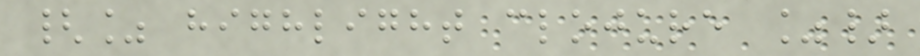{% highlight clojure %}
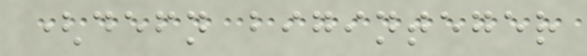(defn biginteger
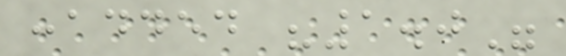:added "1.0"
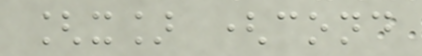[x] (cond
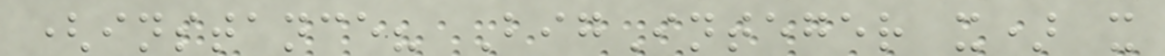(instance? BigInteger x) x
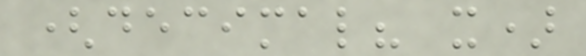(decimal? x)
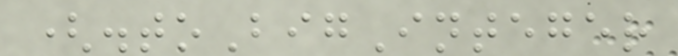(.toBigInteger
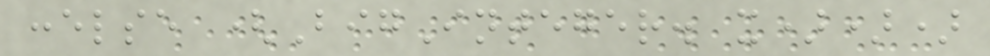:else (BigInteger. x)))
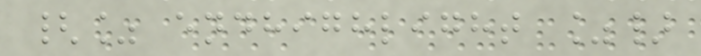{% endhighlight %}
